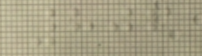806
